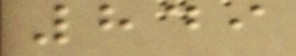849
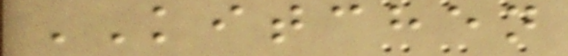KITCHEN
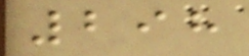298
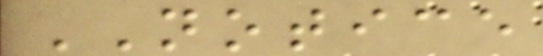NOTICE
